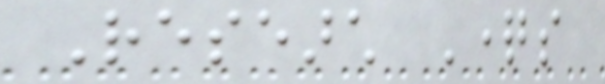Research Questions
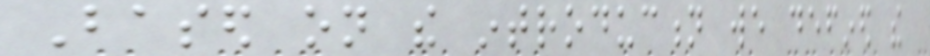Based on the introduction we defined the
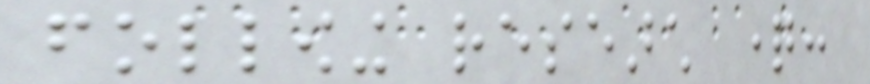following research question:
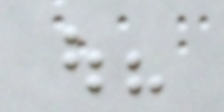out?
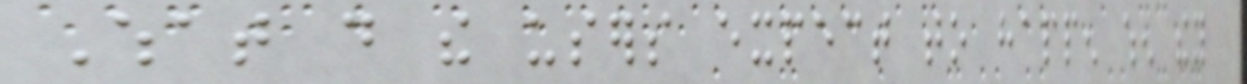What do the users expect to happen when they
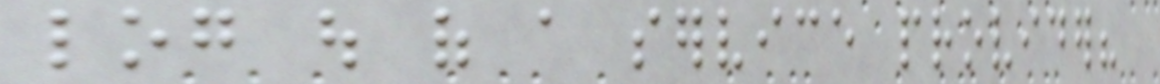log out of a service provider?
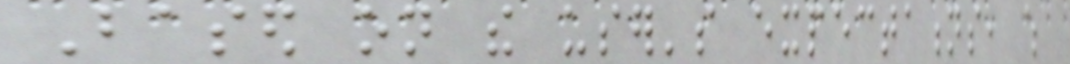Based on the user's expectations, which
